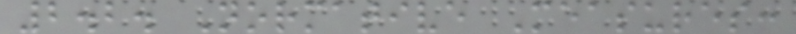2.2. Normative Measures:
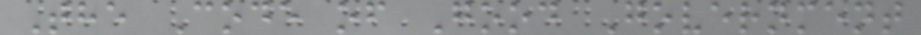The Code of Good Government
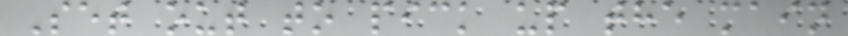Set out to pick up the main
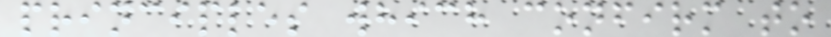principles which confirm to
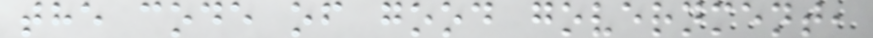the code of good government,
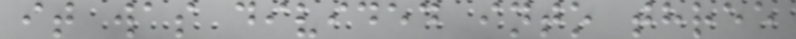it was divided into three
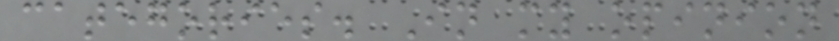categories. In my opinion
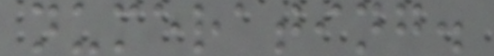numerating.
